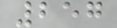257
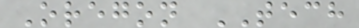Oregon TECH
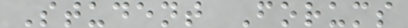Student Forums
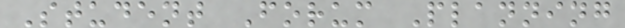Student Forum Planning
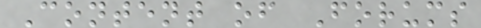Content of Forums
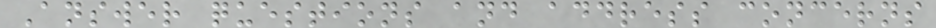Answer questions and address concerns
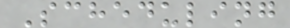Scheduling
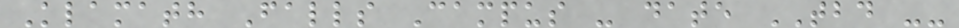Klamath Falls Campus - date TBD --
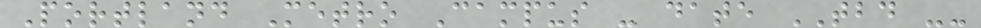Portland Metro Campus - date TBD --
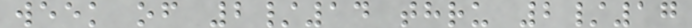week of 2/14 thru 2/17
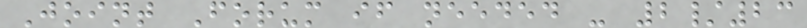Joint Forum if needed - 2/23
